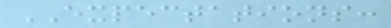EXPECTATIONS:
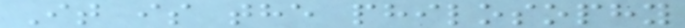It is the philosophy
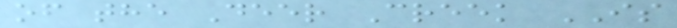of the Deer Creek IS
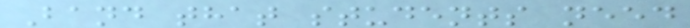Band that students need
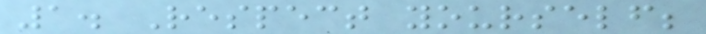1. Respect yourself;
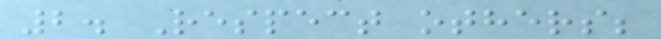2. Respect others;
